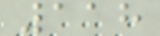118
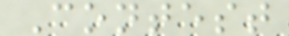Contest
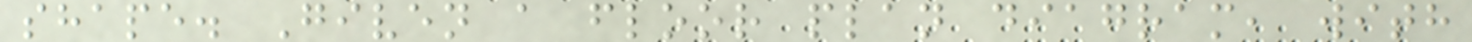shape. Given a floor plan diagram, with
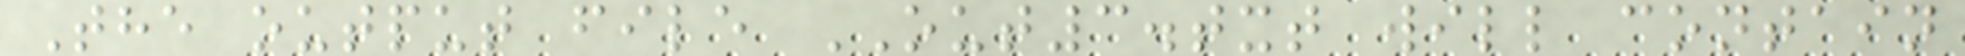The output file OUT3.txt will contain
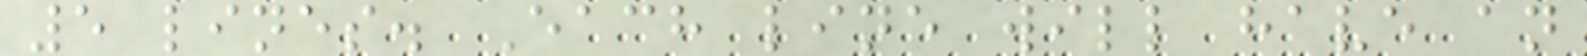5 lines. Each line will have an
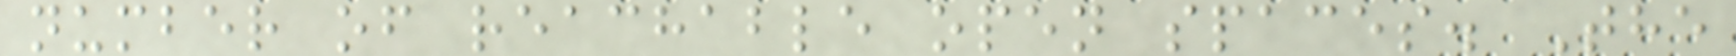number of reachable open spaces. The
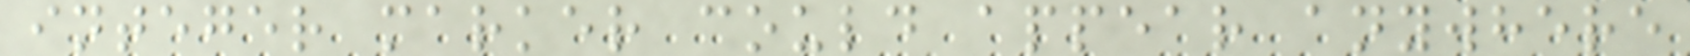integer marker could appear anywhere
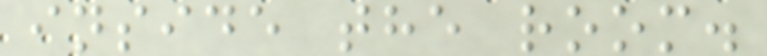inside the room.
